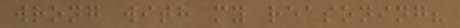wrong with my reasoning?
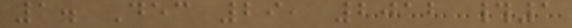1. Dec 29, 2012 #1
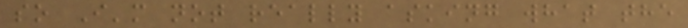so I'm not really asking what the
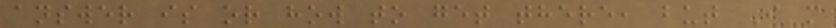answer is or how to get there, but I'm
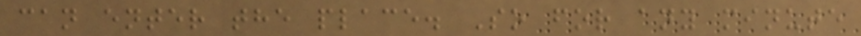can enter the place. So for any minute
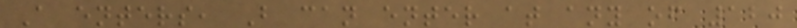A enters, B can enter at any of 120
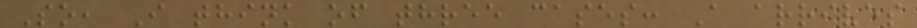So, I think of three cases: A arrives
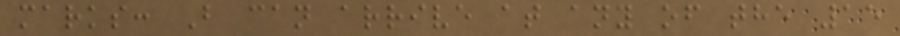marks: B can arrive at any of the 15
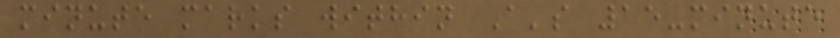minute marks within A's 15-minute
